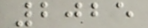2025
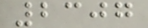2307
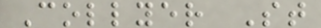Collyer St
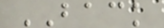BACK
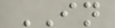IN
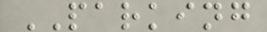PARKING
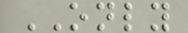ONLY
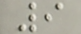9
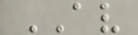AV
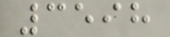3598
